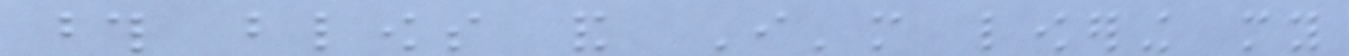those blows and I'm lowering my
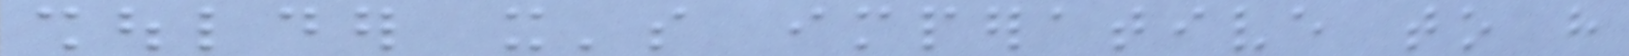shoulder it's imperative to have
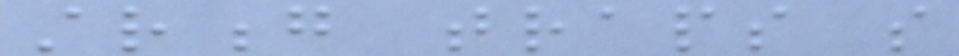strong traps so
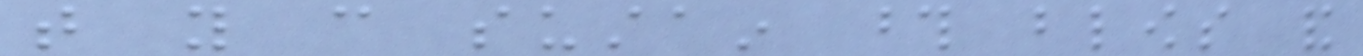that you can sustain those blows and
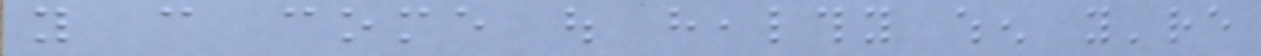you can come out healthy when you're
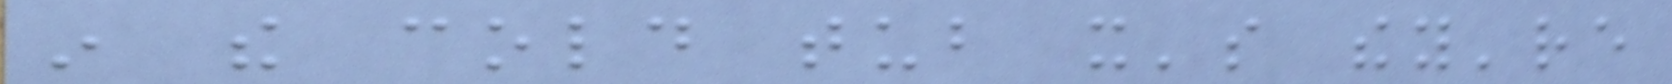in the cold tub it's they're
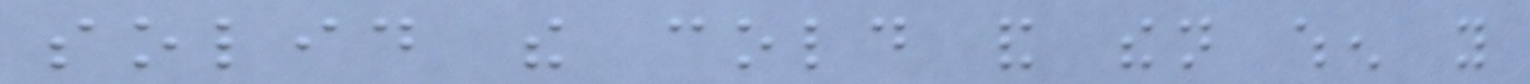solid the cold and then when you
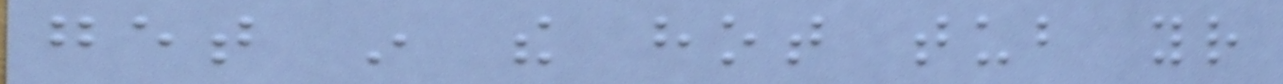get in the hot tub your
